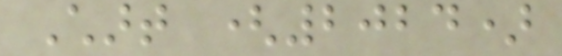Chart (2024)
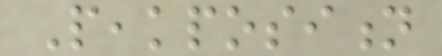Peakposition
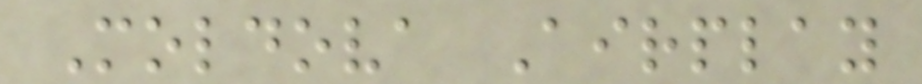Moldova Airplay
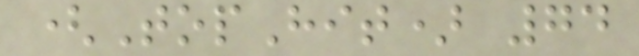(TopHit) 74
